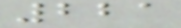221
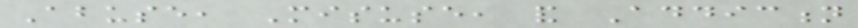Abuse, Misuse, and Addiction
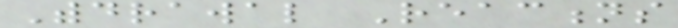Withdrawal Reactions
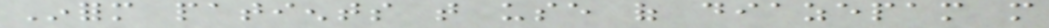Inform patients that use of diazepam more
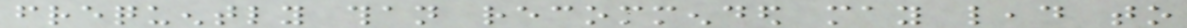frequently than recommended may lead to
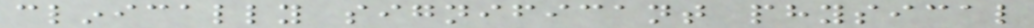clinically significant physical
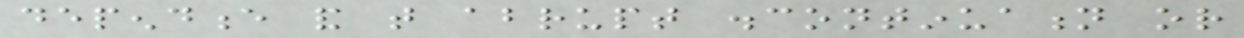dependence and that abrupt discontinuation or
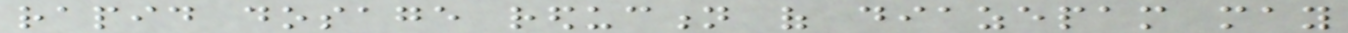rapid dosage reduction of diazepam may
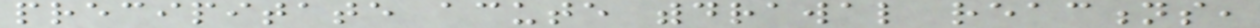precipitate acute withdrawal reactions,
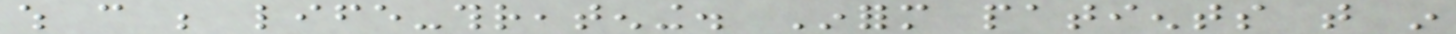which can be life-threatening. Inform patients that in
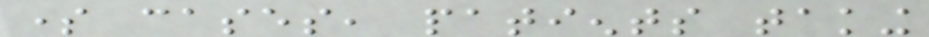some cases, patients taking
